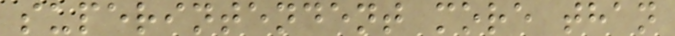superintendent more than
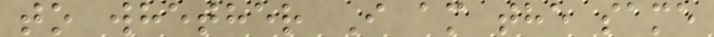to whether I am the same
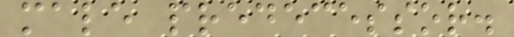male predecessor.
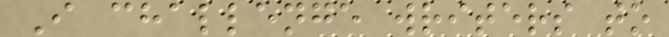I challenge writers to
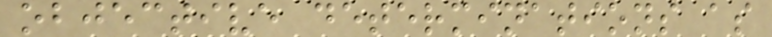objective determinations as
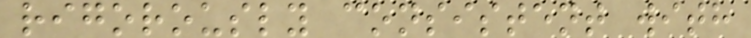rigorously consistent with
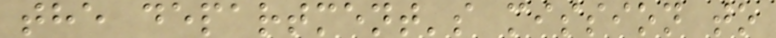the department's mission to
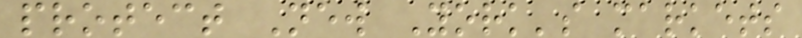protect New York's markets
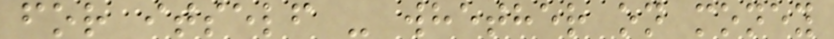for itself - whether on money
